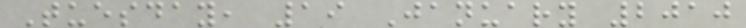Tuesday, 19 January 2010
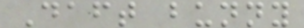Daft bunny
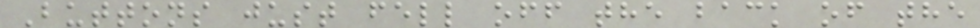Buttons just fell off the back of the
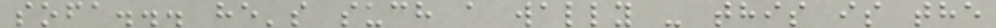sofa... he's such a wally - this is the
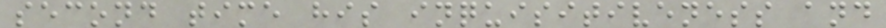second time his inquisitiveness and
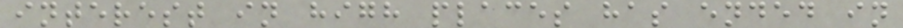interest in high places has ended in
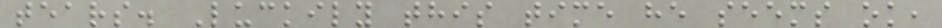tears. Luckily this time he seems ok,
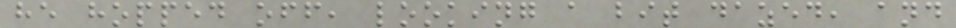he hopped off, looking a bit dazed, and
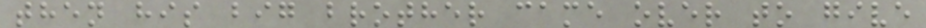then his big brother came over to give
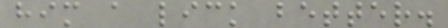him a lick better.
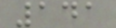141
